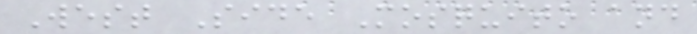West Side Mosquito and
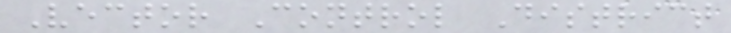Vector Control District
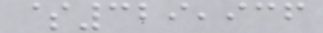$329,936
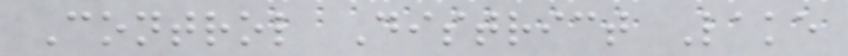Control District Lake
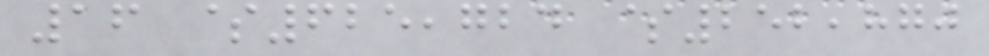16 $625,724 $252,870
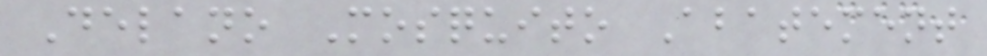Delano Mosquito Abatement
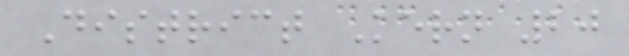District Kern 20
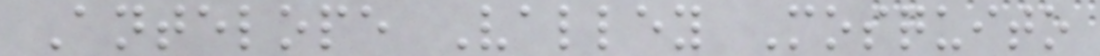Antelope Valley Mosquito
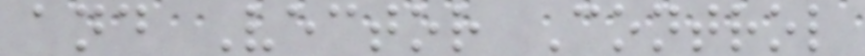and Vector Control
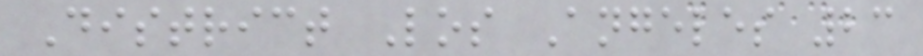District Los Angeles 23
